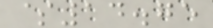$14.75
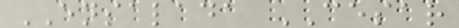ENSALADA CESAR
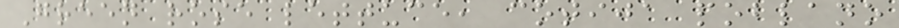Green rose lettuce, cotija poblano
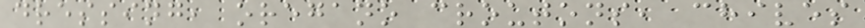dressing, oregano croutons, chives
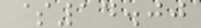$14.00
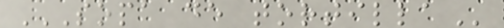SOPA DE TORTILLA
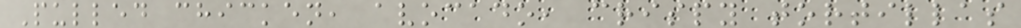Pulled chicken, avocado, crispy tortillas
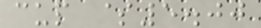cup $5.00
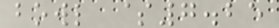bowl $7.25
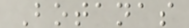Botanas
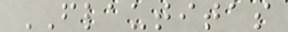FLAUTITAS
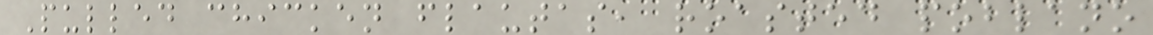Pulled chicken flautas, roasted poblano
